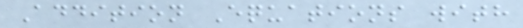Addition Equations with
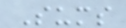Sums
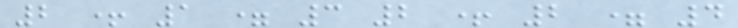2 + 1 = 3 2 + 2 = 4
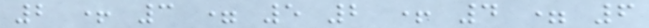2 + 3 = 5 2 + 4 = 6
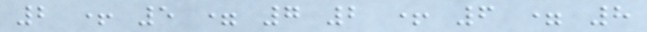2 + 5 = 7 2 + 6 = 8
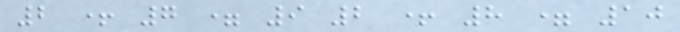2 + 7 = 9 2 + 8 = 10
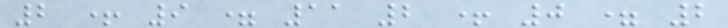2 + 9 = 11 2 + 0 = 2
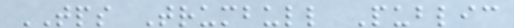TPS Trumbull Public
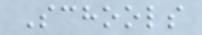Schools
